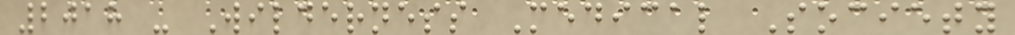2018 - Wilderness Medical Society
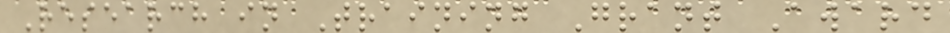Research in Training Grant Award
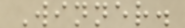Winner.
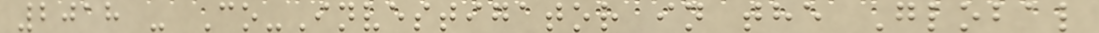2018 - Co-Investigator in the Global
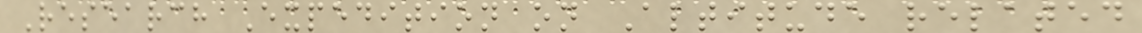Research Expedition on Altitude related
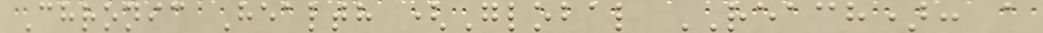Chronic Health (Global REACH): a
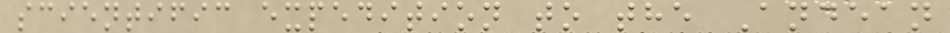scientific expedition to the Andean
